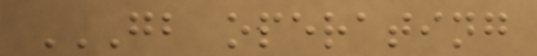GB OPERATING
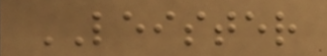LEISTER
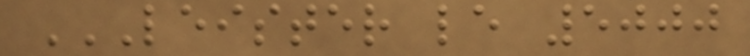LEISTER LE 5000
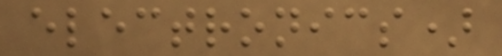electronics)
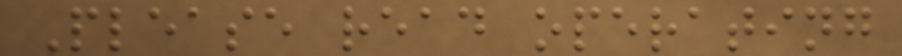Please read operating
